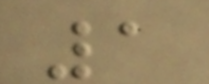1
